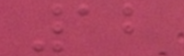12
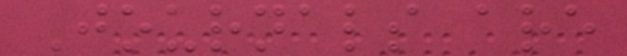Journals are
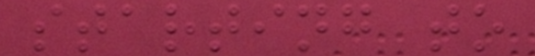starting to
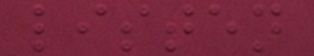listen
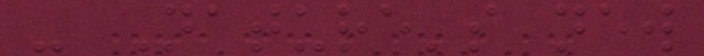- Nature's new
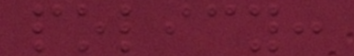policy:
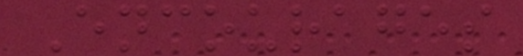Encourages
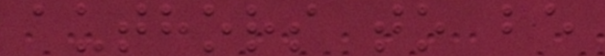authors to be
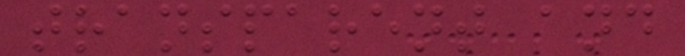transparent and
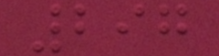297
